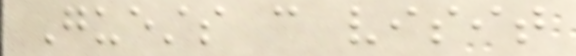Guests can visit
